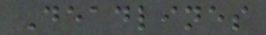Deadlines
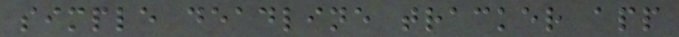simple deadline tracker app
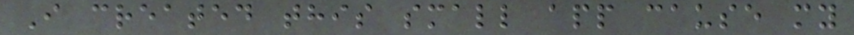I created this small app cause my
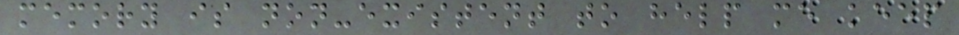memory is non-existent to help me keep
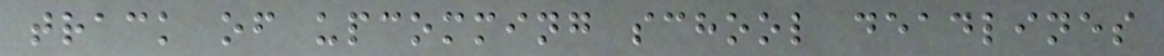track of upcomming school deadlines
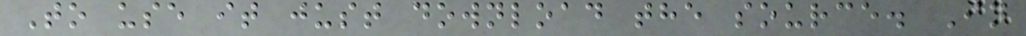To use it just download the source. In
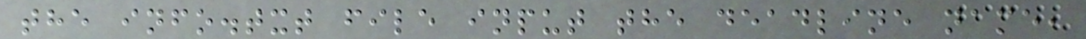the info.txt file input the deadline name,
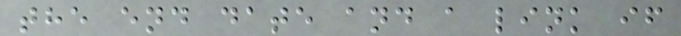the end date and a link if
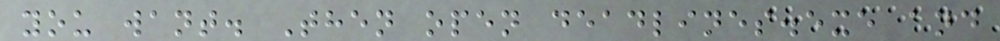you want. Then open deadlines.exe and
